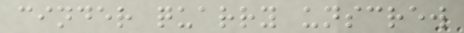cinder quarry unscrew
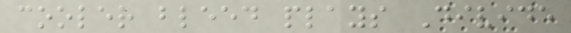cooler bleed plays Divide
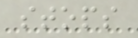stops
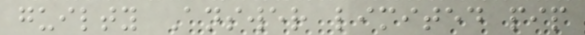guilty Answer limited pip
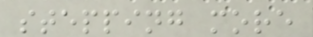stepping more
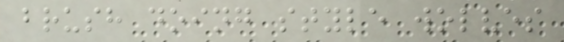brush doing style wolves
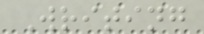Writing
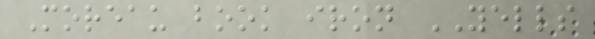Moreau book iron YELLS
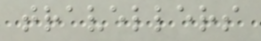travellers
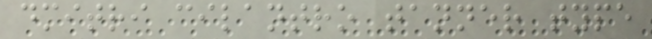dmitri cilantro tanner type
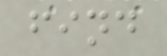find
